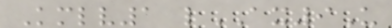Kmlv1 lAX9U
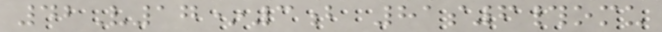42V17*3b 81s6#omu
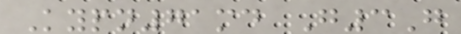Kypn71md G3G
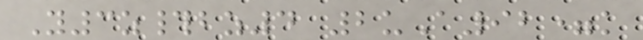Y3z#bz4 2uA92=k
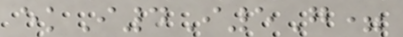ekI4I5G=
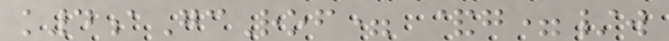k4aGcRof= &g=/w
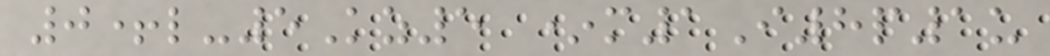0+l-5Kz5 *m1I8p1u
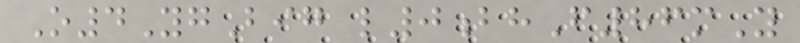O4YgBig l0bhF86mY
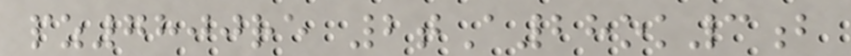pz7800re 2tA28ok3b
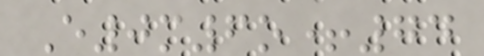E0m6o+74
